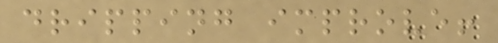dripping improve!
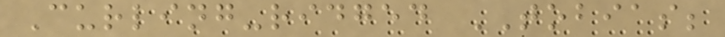Curling-ridged TOBIAS;
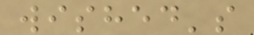wished's
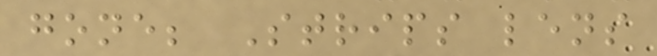gone; Strips lens
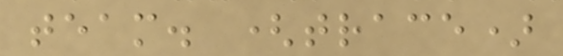team. (trace)
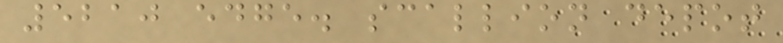5210 edge. scallion depot
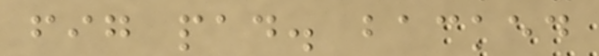fig pad. backed
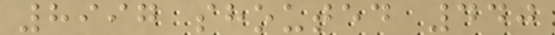8997 shouted 440
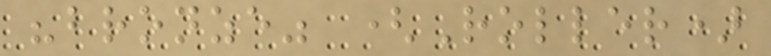"bronze" (Roller)
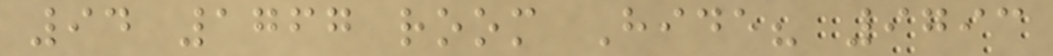94 1767 room Hide? 9793
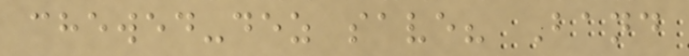chewed-dez save? Band
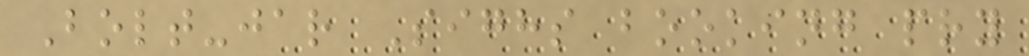Bolt-jar Sighs booking pry
